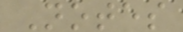Notes
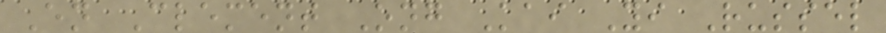En Clement Ong Kai Yi Russel
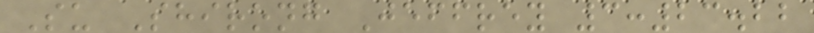Su Shirong Jeffrey 3:23.22
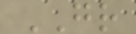GR
